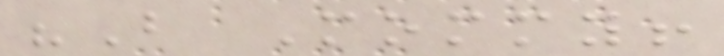"But Mommy!
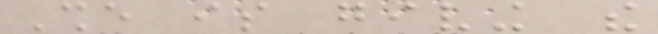She is giving the
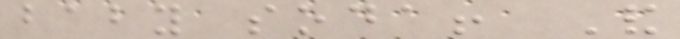baby soda! And
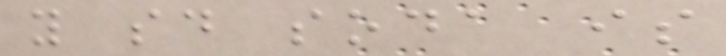you said soda is
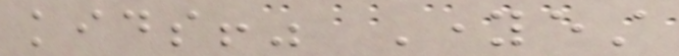kids!" Youngest
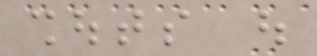shouts out
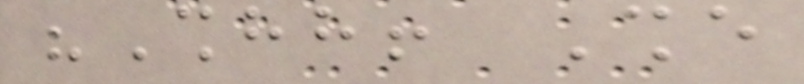"Shhh! She
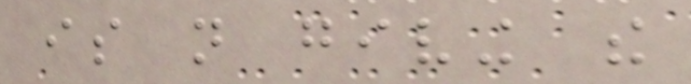is not giving the
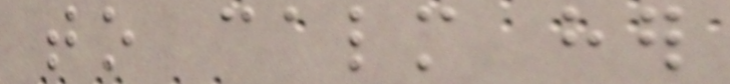to calm her
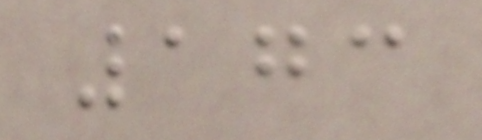173
